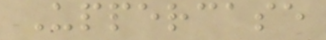Uppercase
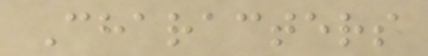Characters
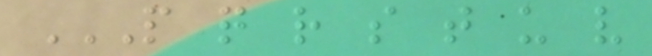P Q R S T U V
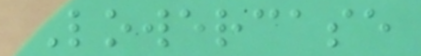Lowercase
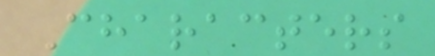Characters
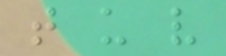t u v
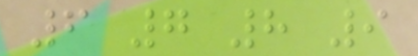6 7 8 9
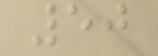50
